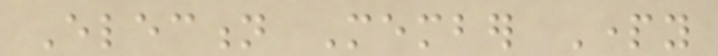Election Member Party
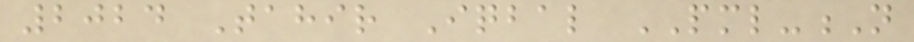2024 Tahir Iqbal PML-N
